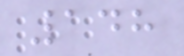148
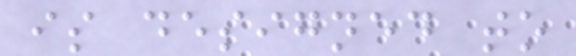is designed to
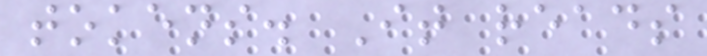tokens. It reads
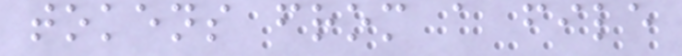tokens from a file
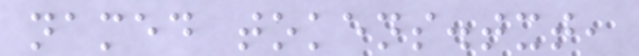named tokens.txt,
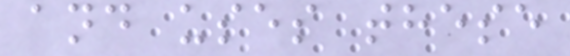and uses these
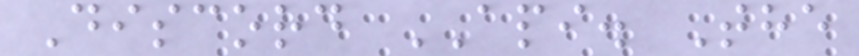Discord API. The
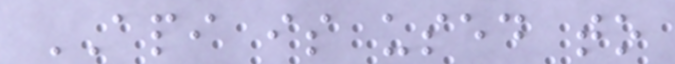API is used to
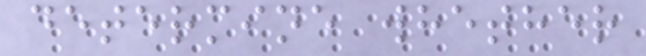determine whether
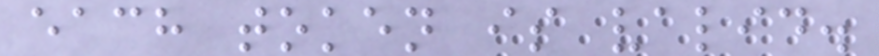each token is valid.
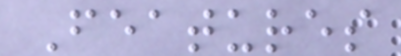Features
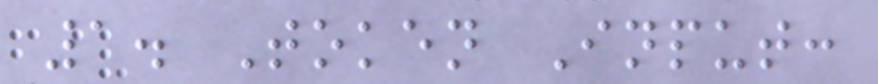1. Token Input:
